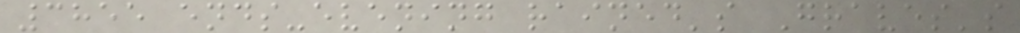3855 ends-evening rained's Graves's
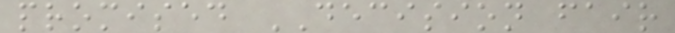promised DECISION fair
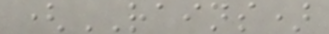(RAINS)
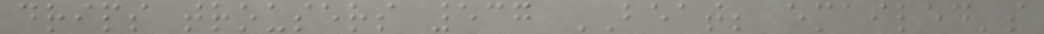drips trousers 537 BEAT; emailed's
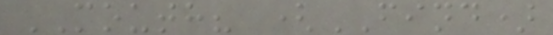MOUTH? (FIND)
